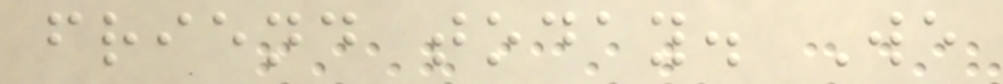friend today. We
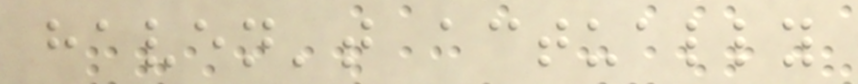haven't actually
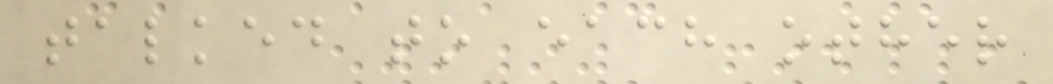talked to each other
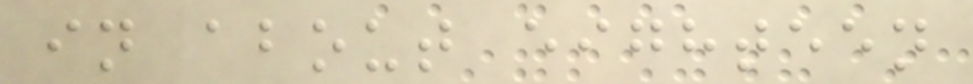in about eighteen
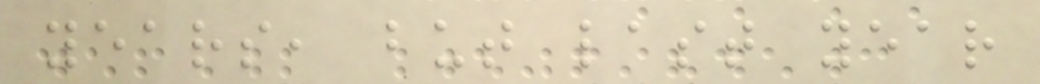years, but last year
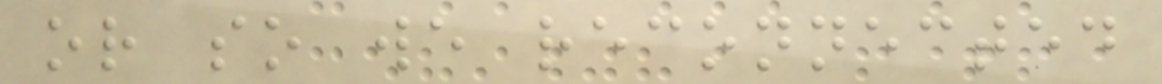or so we reconnected
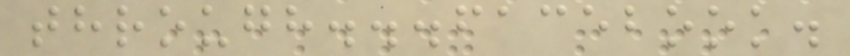through...facebook.
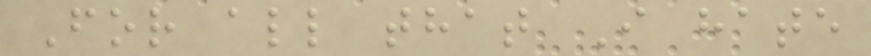For all that I hate
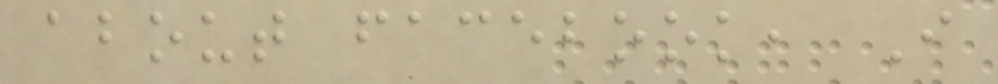about facebook, I
